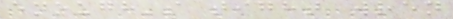enough's tight wren
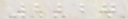2227
